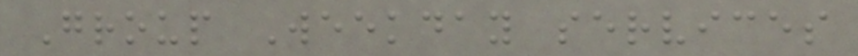Group Weekday services
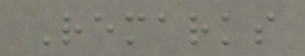Remarks
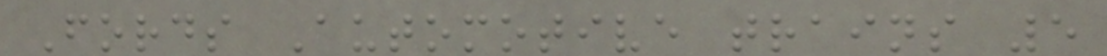Fords Automotive trains 5
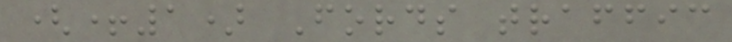(+1) Fords traffic
